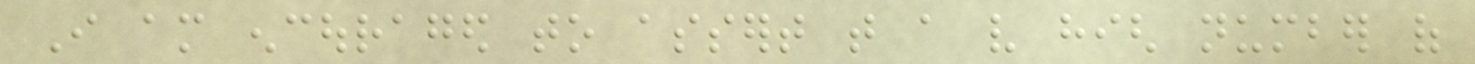I am encouraged to assert that a very high number of
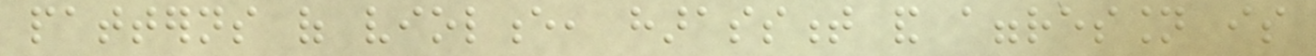patterns of violence, harassment and aggression is
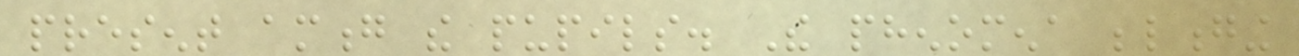present among the pupils. The phenomena belonging
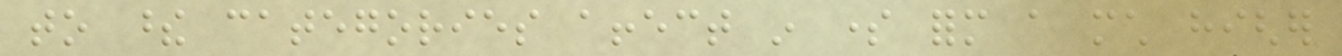to these categories affect in some form a much higher
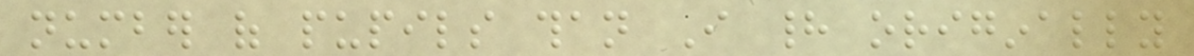number of pupils than I had originally
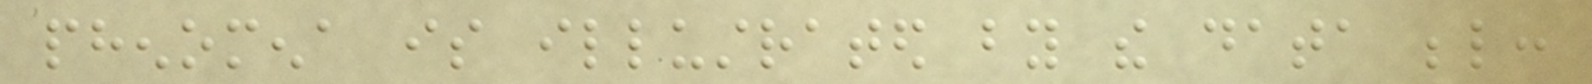phenomena is illustrated by the data below:
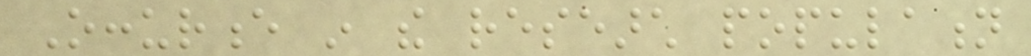Occurence in the research population
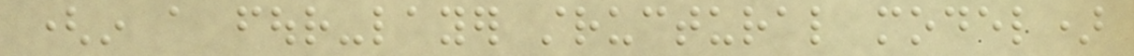(in a four-layer structural model)
